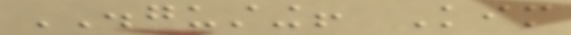DISGUSTING! Kim
